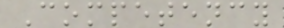Competency
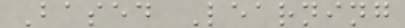Based Learning
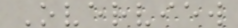Overview
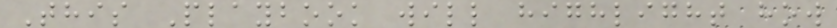This Playbook will highlight how
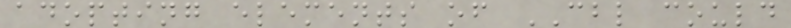adopting elements of CBL could
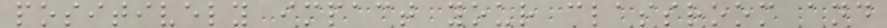positively impact your classroom and
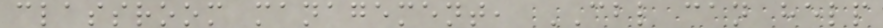classroom management, CBL can help
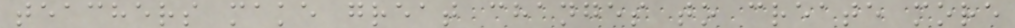teachers make great changes to create more
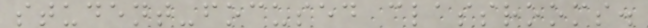student-focused classrooms.
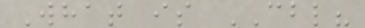What is CBL?
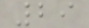29
